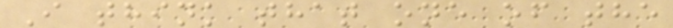I think that one of the
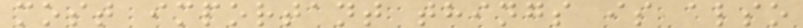most important things is also
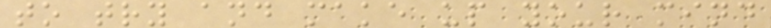to try and make up your mind
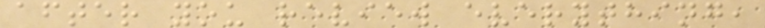after you review everything,
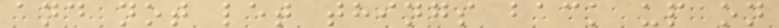and not let things back up on
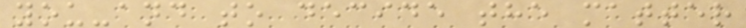you-and to decide the matter
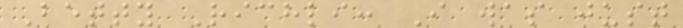Betty Richli: I was just
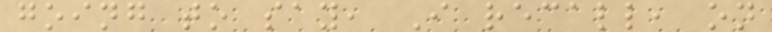going to say, I recall, on
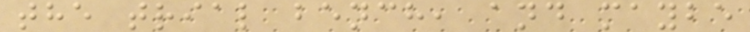the trial bench, and maybe
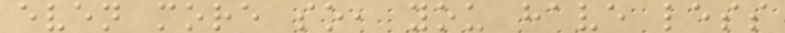even more so, you have less
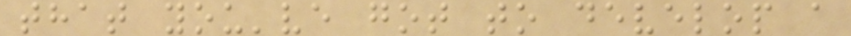that you've got to develop a
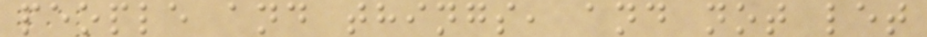people and things, and not let
